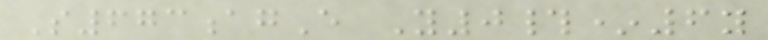S673agE Y0#*6y
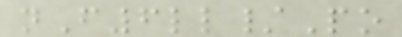nF6ll/Po
